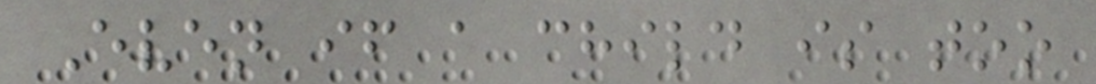Even if a child is too
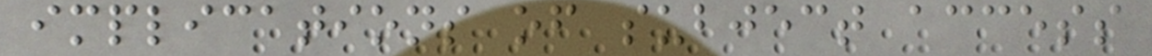implications of subject access
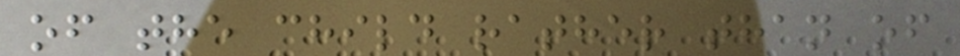of the child rather than of
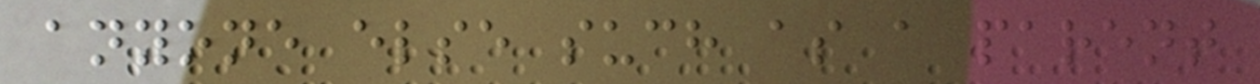anyone else such as a parent
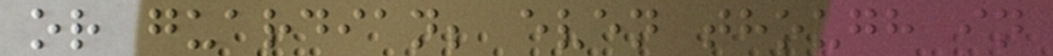or guardian; even though in
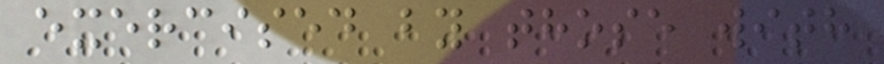exercised by those with
